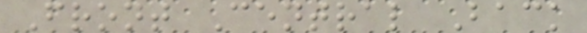Front Central Back
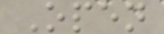Open
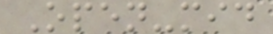Open-mid
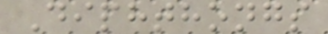Diphthongs
